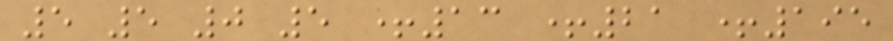5 5 0 5 +13 +21 +195
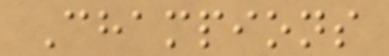Champions
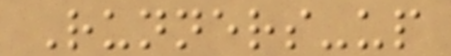Runners-up
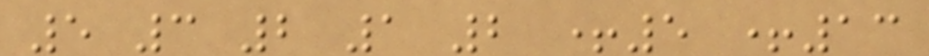5 3 2 1 2 +5 +13
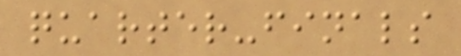quarter-finals
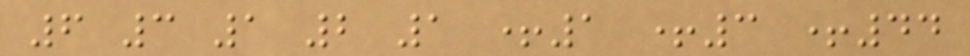6 3 1 2 1 +1 +3 +44
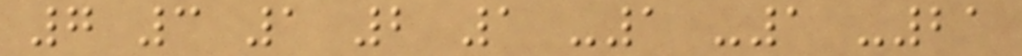7 3 1 2 1 -1 -1 -21
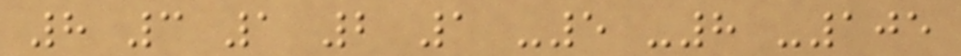8 3 1 2 1 -5 -8 -105
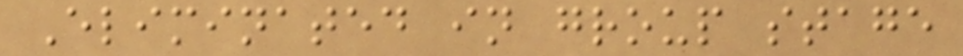Eliminated in group stage
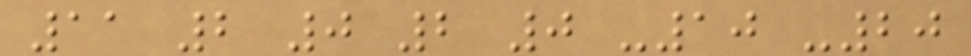11 2 0 2 0 -10 -20
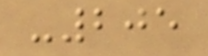-205
